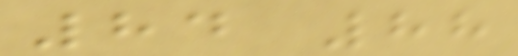84 88
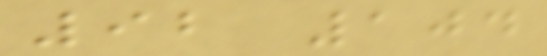92 104
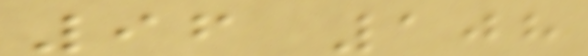96 108
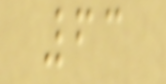63
